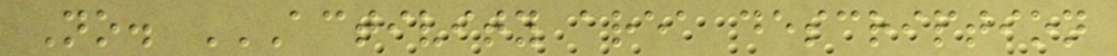No. ACTIVITY AREA DESCRIPTION
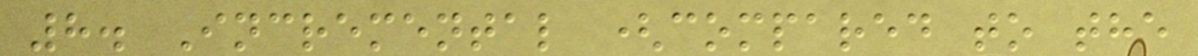8. Incremental (compared to the
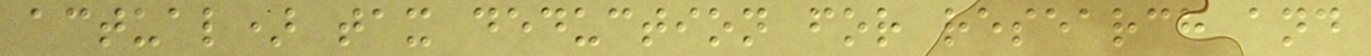actual) tax deduction for research and
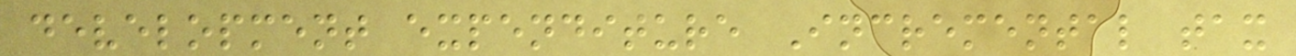development expenditure Incremental tax
